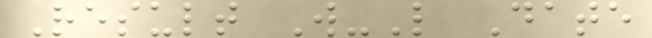Result W-L Date
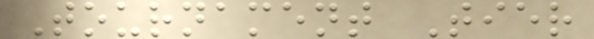Tournament Tier
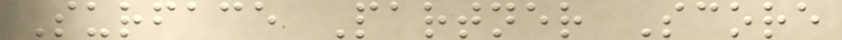Surface Partner Score
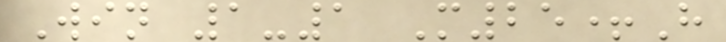Win 1-1 M25+H
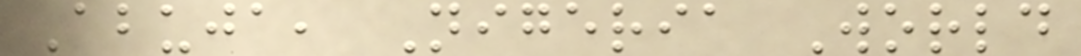Abuja, Nigeria World
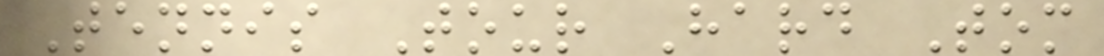Tennis Tour Hard Tom
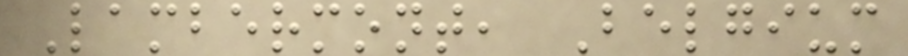Lambermont, Belgium
